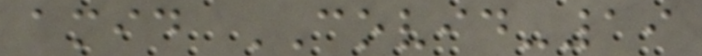amid COVID-19
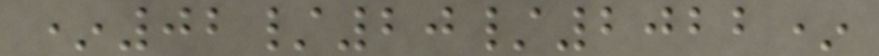*02/20/2022*
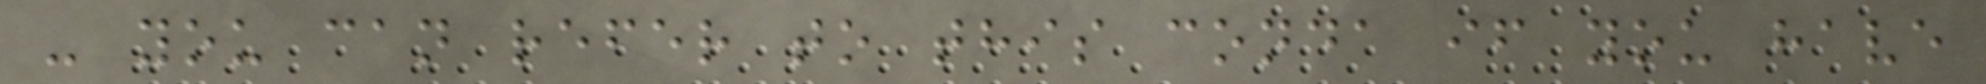- you can refer to this conda if you have
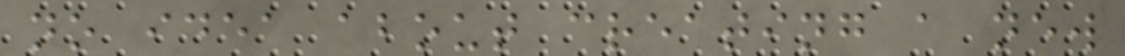no idea about creating a new
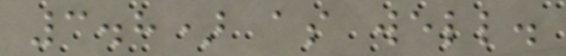3.8) as well.
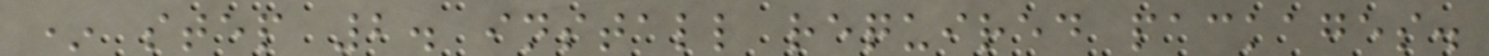* step 2. install required packages.
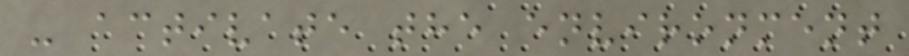- activate the environment
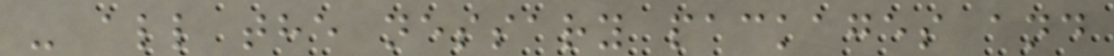- all the nessary packages and
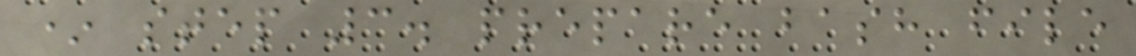* step 3. prepare bash file
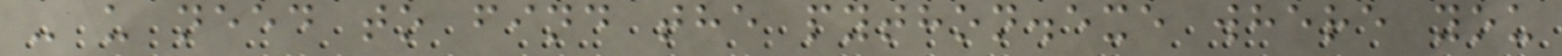- u need to find the python.exe where you
